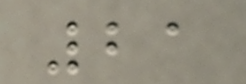21
